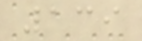139
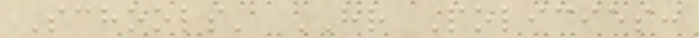Schools' HR Policies:
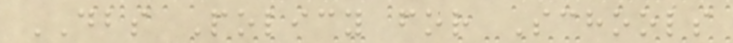DBS Policy for Schools
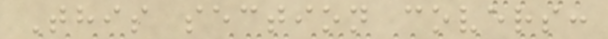This section covers:
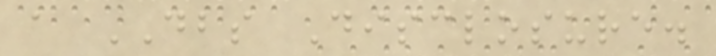a DBS Disclosure.
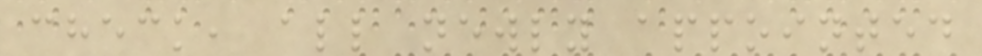check, all newly appointed
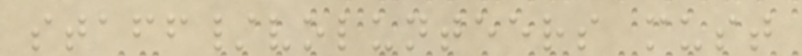staff/volunteers must
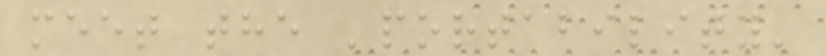meet the 'portability'
